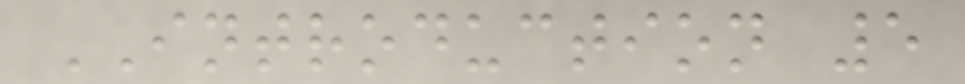INTRODUCTION 5
